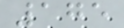175
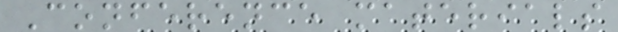Conference materials
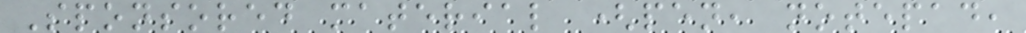Sponsored material (pen, notepad,
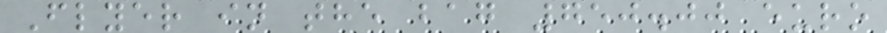Flyer in the bag 750.00 euro
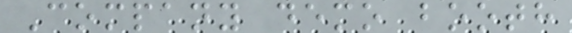Company demo booth
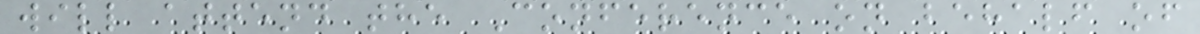will attend the Conference on behalf of
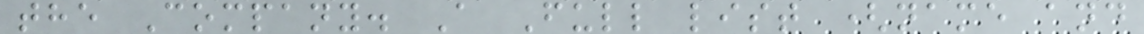the Company. A Full list (name and
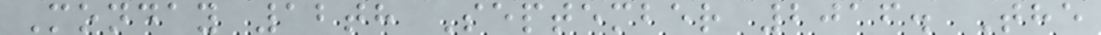Monday 12th September 2016. The
